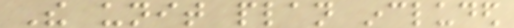The unit plan included
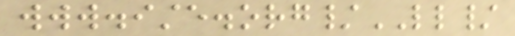www.iste.org/LL/
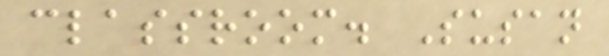classroom. Susan
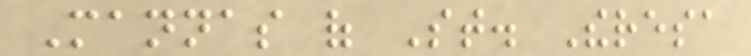Mannas of St. Theresa
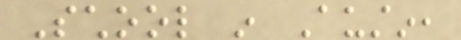School in Austin,
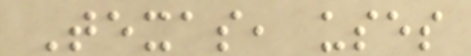Texas, uses
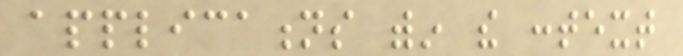applications within the context
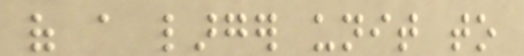of a larger unit to
